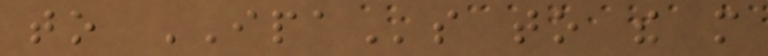to IPAs to the more
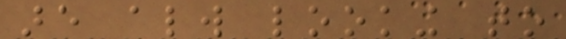are always looking to
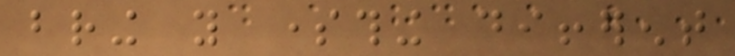bring you something different
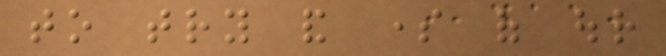to try and some of our
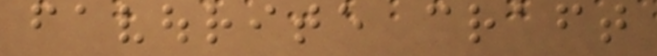favourite craft
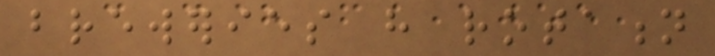breweries have rotation
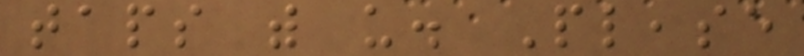taps with us. Please
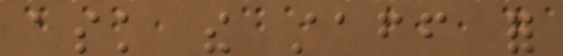ask the staff for
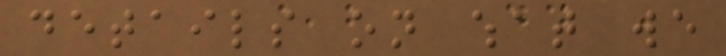details on what we
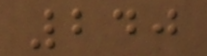240
